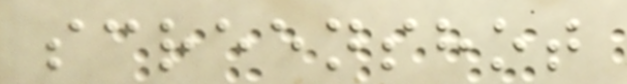screenshot
